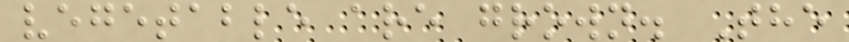vegetable are grown. The
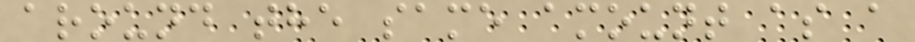around the same amount as a
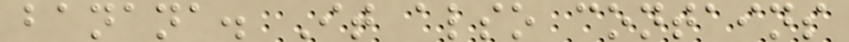banana. It also contains
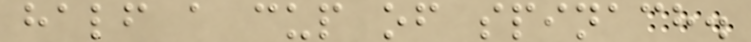half a cup of spinach.
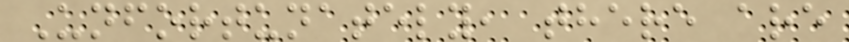Unfortunately, there are
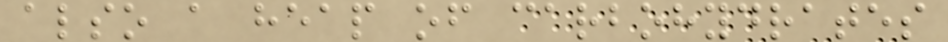also a heap of carbohydrates
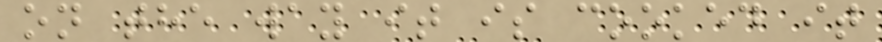on the way it is cooked it
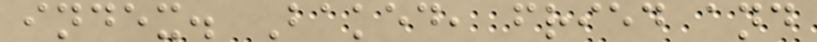index. Baked, fried and
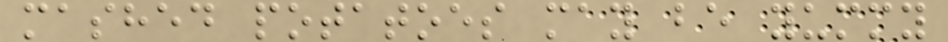mashed potatoes may be yummy
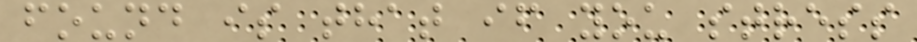found is that if you stress
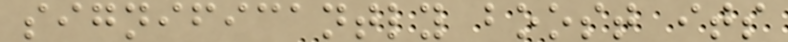significantly boost its
